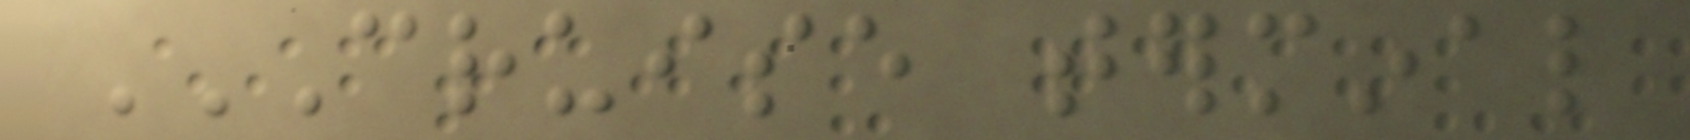CRUISE TERMINAL
